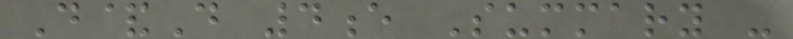D&D 4e Summary -
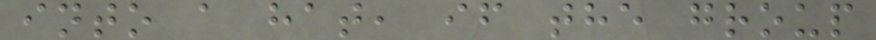into a hat, if the group
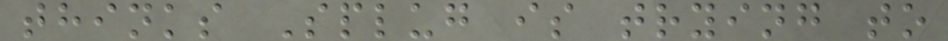thinks Splug is trying to
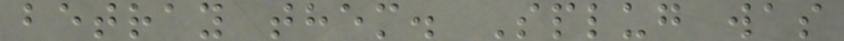betray them. Splug was
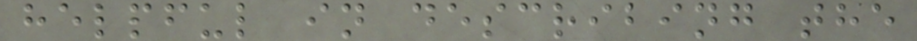helpful in describing the
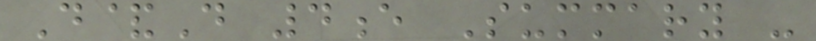D&D 4e Summary -
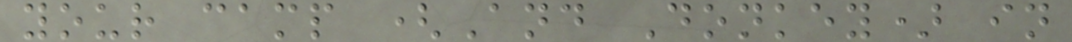your camp (And Donkey) in
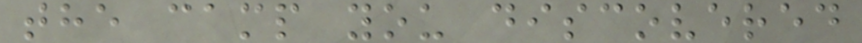the camp you discovered
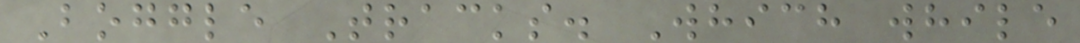Boggle Tracks. Which while
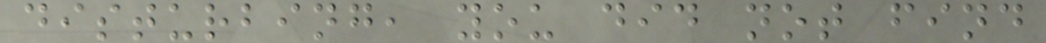disturbing, you did not find
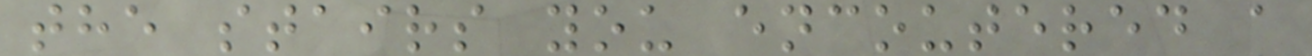the stairs you encoutered a
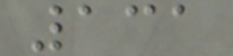131
